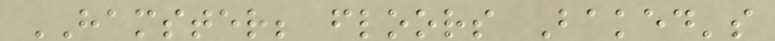HAMSTER; floors Baked's
